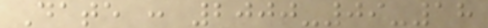Date : 2000-09-18
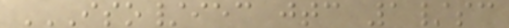ISO/IEC JTC 1/SC
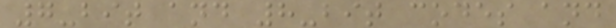7-bit and 8-bit codes and
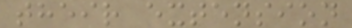their extension
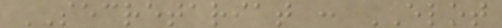SECRETARIAT : ELOT
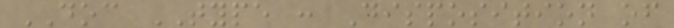DOC TYPE : Disposition of
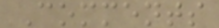Comments
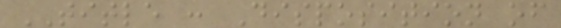TITLE : Disposition of
